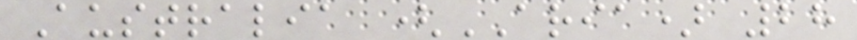Australia (ARIA) 28
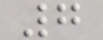7
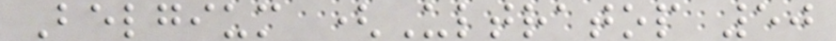Belgium (Ultratop 50
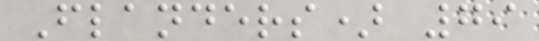Flanders) 79
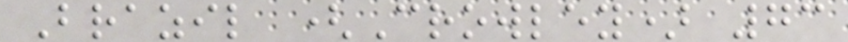Brazil (Crowley) 73
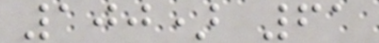100) 61
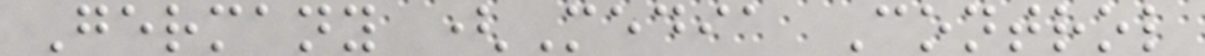Germany (Media Control
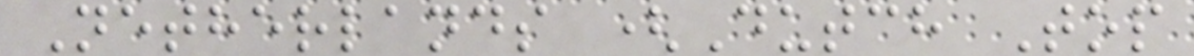Netherlands (Dutch Top
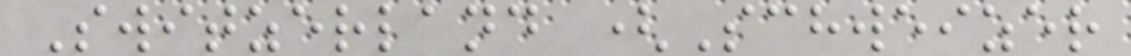Switzerland (Schweizer
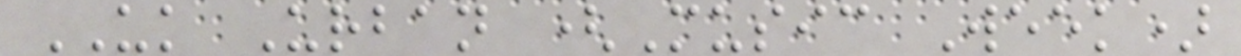UK Urban (Music Week)
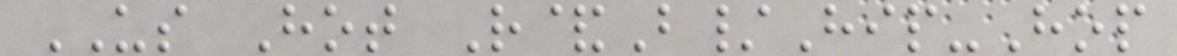US Hot R&B/Hip-Hop
